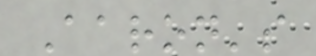Aaron's
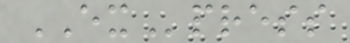EXpress
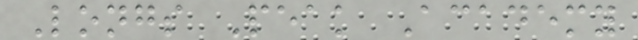Longs Peak Academy
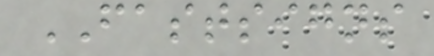FASTSIGNS
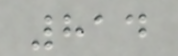814
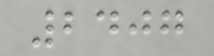2407
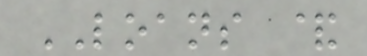LOANS &
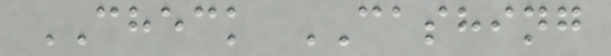CHECK CASHING
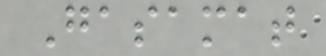Gasamat
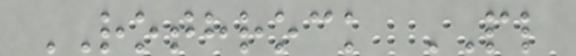ROTHROCK PL
